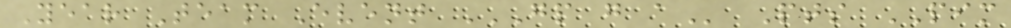Year Team Event GP G A Pts PIM
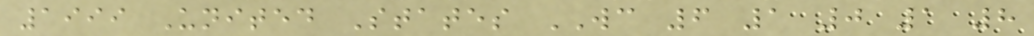1999 United States WC 6 1 0 1 8
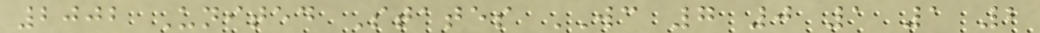2002 United States WC 7 0 1 1 2
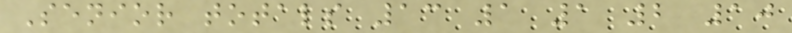Senior totals 13 1 1 2 10
